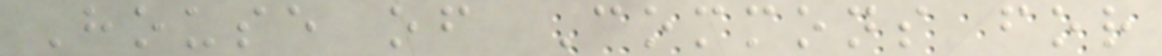House of Commons for
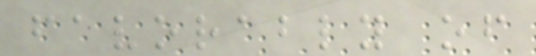favorably of
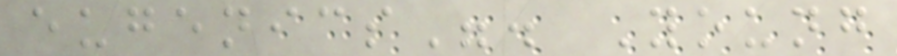eugenics". Young
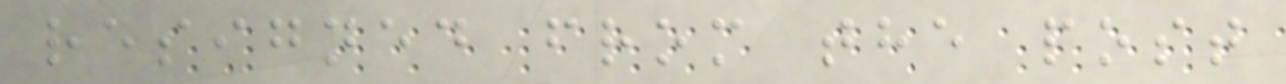resigned from the post
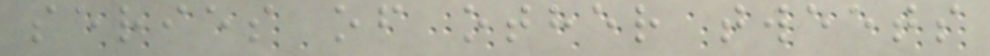series of other tweets
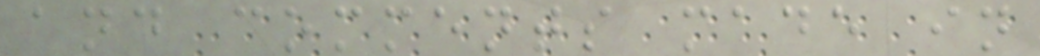and comments made in
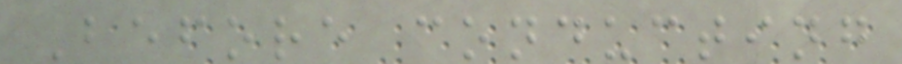Before conducting
